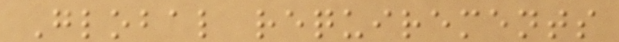Global requirements
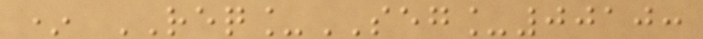* REQ_SEG_0010:
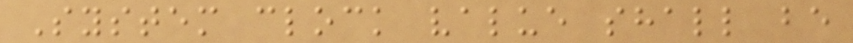System clock value shall be
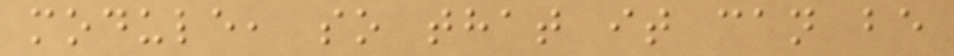module, so that it can be
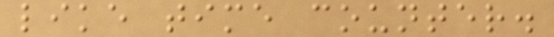like time counter.
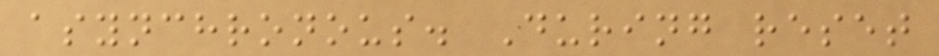asynchronous. During reset
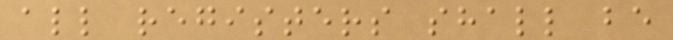all registers shall be
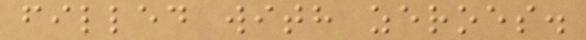filled with zeroes.
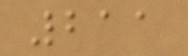211
